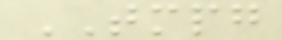TMPG
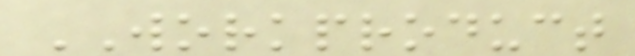WORKPRODUCT
